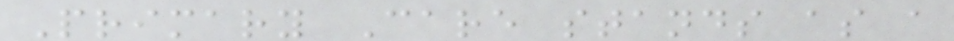Primary Care stands as a
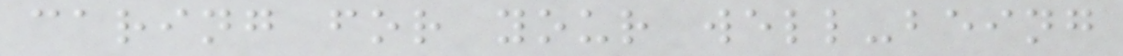caring for your well-being
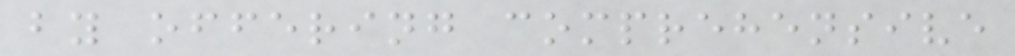by offering comprehensive
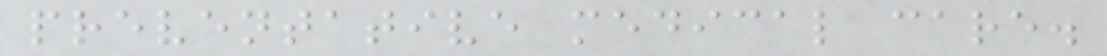preventative medical care.
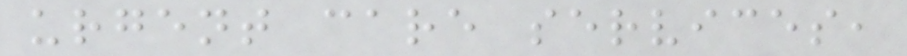urgent care services,
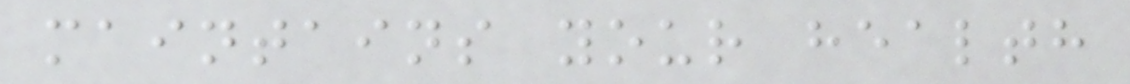maintains your health
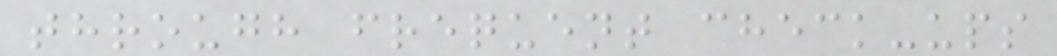through frequent check-ups
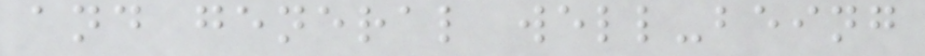and general well-being
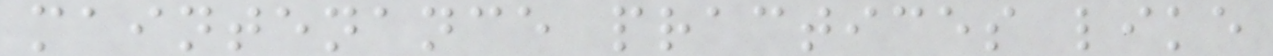maintenance practices like
